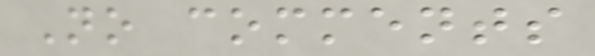No comments
